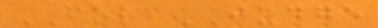FOR JUDGE
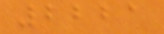2221
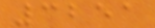3251
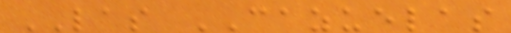LAS CAZUELAS
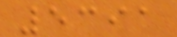5391
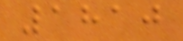1810
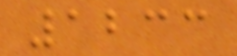1233
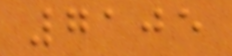7105
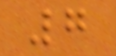7
